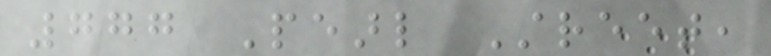777 Pearl Street,
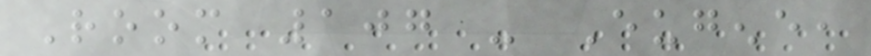Room 107 - Eugene,
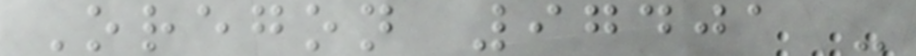Oregon 97401 -
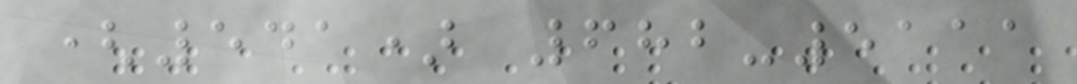(541) 682-5111
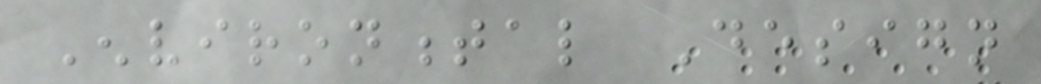Environmental Design
